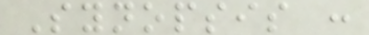Synopsis :
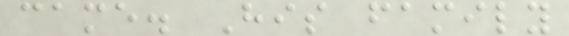came. His family
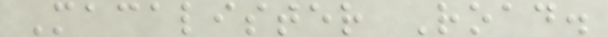Macalister Road.
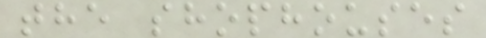the shophouses
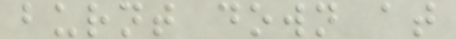burnt down at
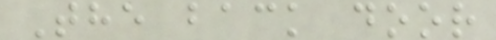The back door
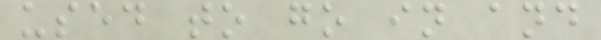used to go in and
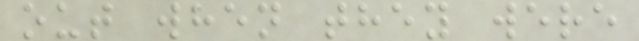out when they were
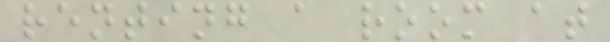renting a room at
